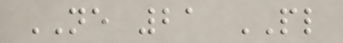NE 21 PL
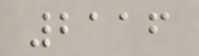2116
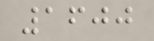1600
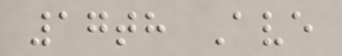17th Ave
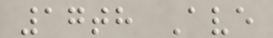17th Ave
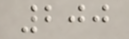200
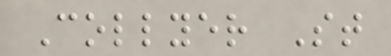Collyer St
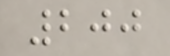200
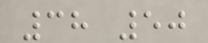38 50
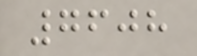7608
